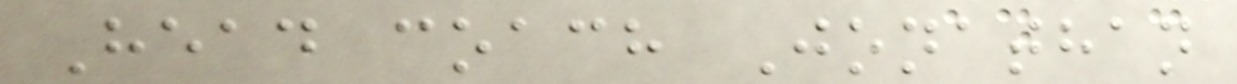Head coach Jonathan
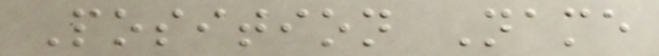Position Name
